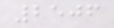2506
